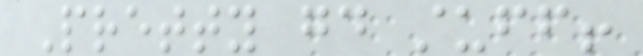Pretty good stuff!
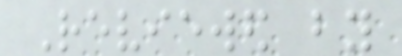Reviewed by
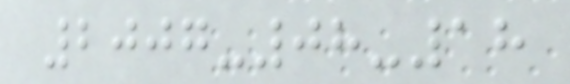2007-08-18
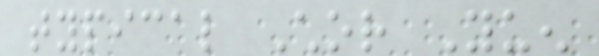typical Chor Yuen
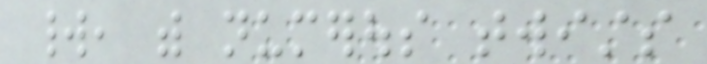world, with numerous twists
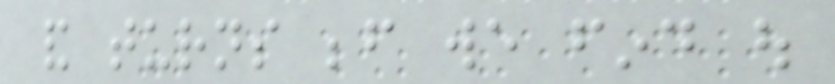and turns before we find out
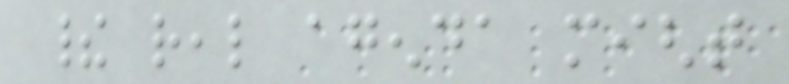their real agenda might
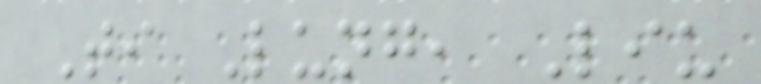Ti Lung, Liu
